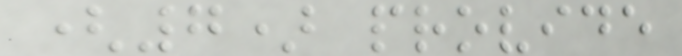(7) provide
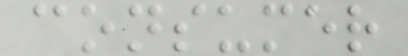consumer
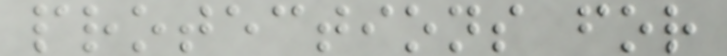protections for
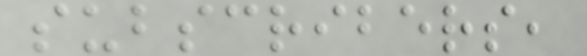subscribers,
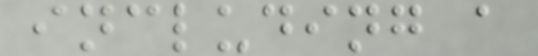including a
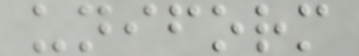uniform
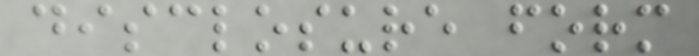disclosure form
